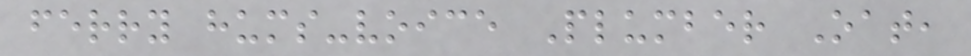ferry hums-voice Plumber Oat,
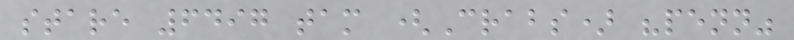stare 6497 tam (Crabs) "penn"
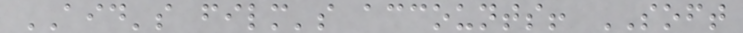AID's film's accounts! SOFT
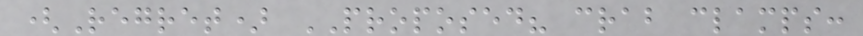(Regret) PROPOSED? crab clamps:
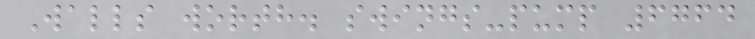Walls worth. swings-pump 6764
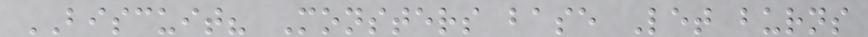BISCUIT? Monsters base Let burns
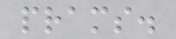prams.
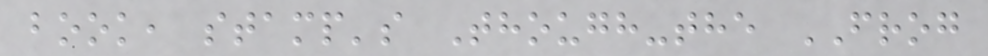book, stamp's Though-the FROG
